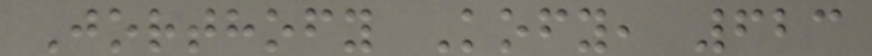Jorthofy Kofy, 623
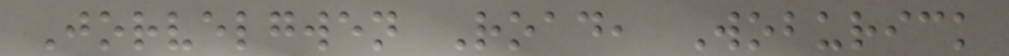Jorvelgwen Road, Woburick
